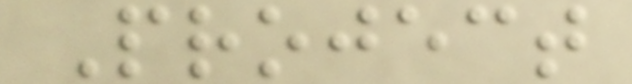Project
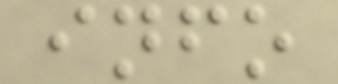info
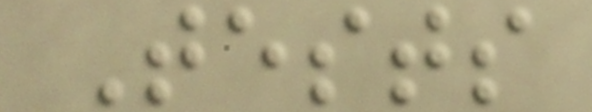Tests
